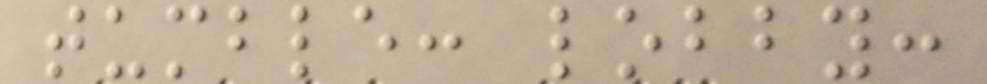tumble: lobby:
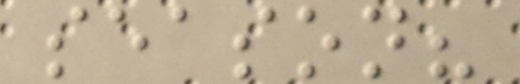season?
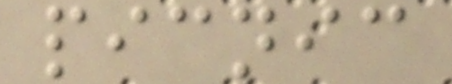picnic
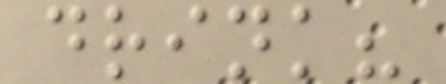drink?
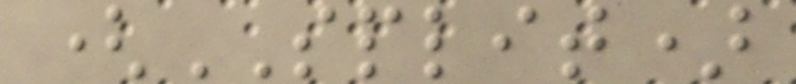(SPLIT)
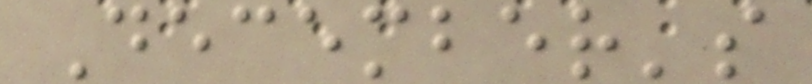December's
